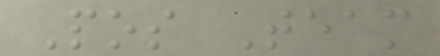Pos Team
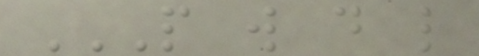P W D L
